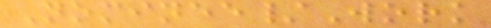Nominee/Work
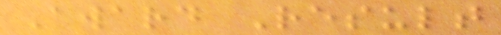Award Result
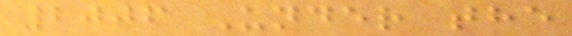2006 Under the
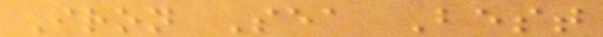Iron Sea Best
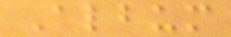Album
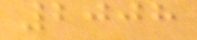2008
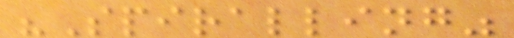"Spiralling"
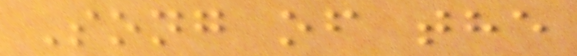Song of the
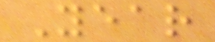Year
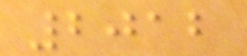2012
